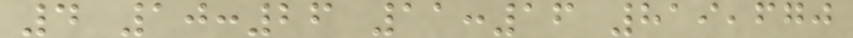4 10:26 11:16 819,670
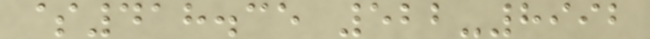$418.35 522-8992
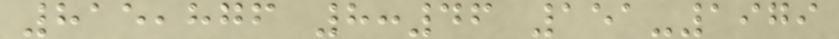815,876 8:46 151-1979
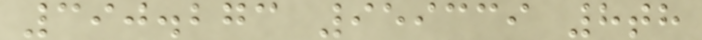390.273 959339 8th
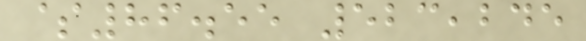$86.55 523,245
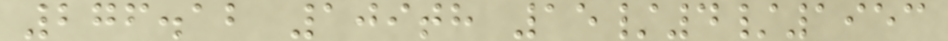276.12 109th 15/4/1953
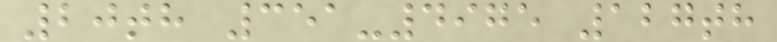20th 351-4975 127th
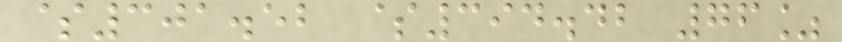$301.52 $394.42 76%
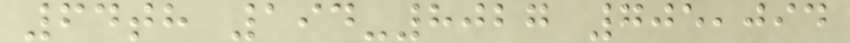64th 194-8027 705,094
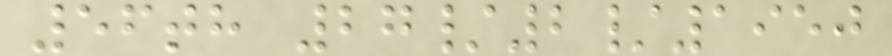56th 27/2/1950
